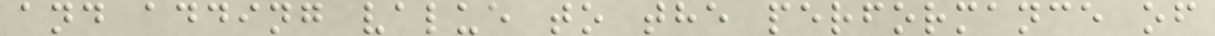and adding value to the performance of
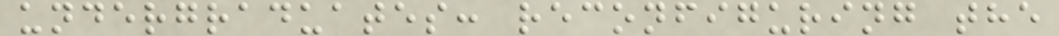undergraduates: reconfiguring the
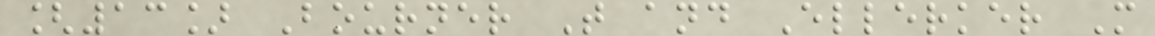[13] Bourner T and Ellerker M
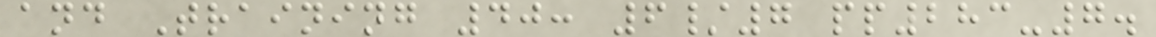and Training 40: 6/7 pp283-7.
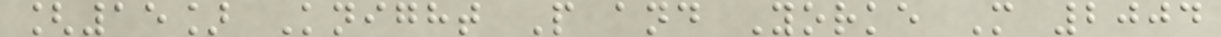[15] Knight P and Yorke M 2004
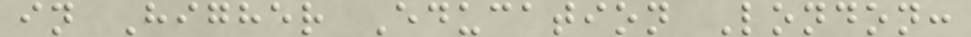in Higher Education London:
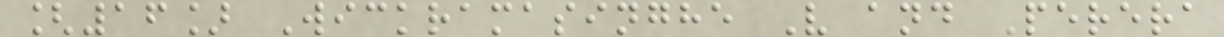[16] Wickramasinghe V and Perera
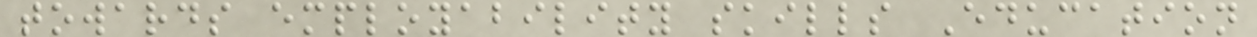towards employability skills Education
